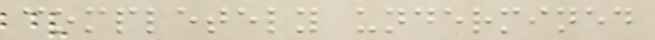completely undermined
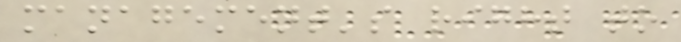management's right to
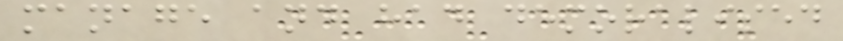manage and had demoralised
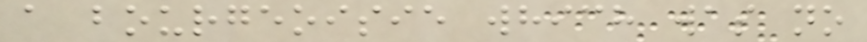a bourgeoisie which was no
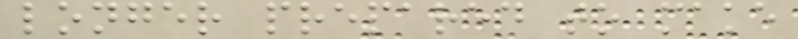longer prepared to make
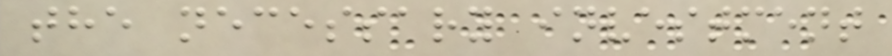the necessary investment
